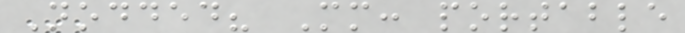Nodded? Mm: portable
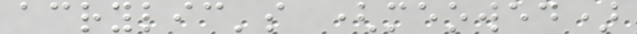acrylic's (meowed)
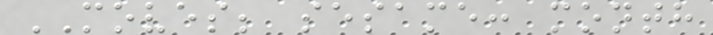MOVES; sesame: month
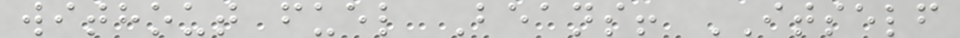without fuel Beans! ITSELF
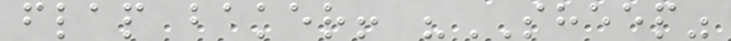flap baker! "SHEEP"
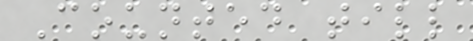Counted till
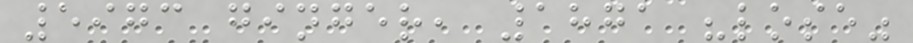5973 ginger, 1871 "lose"
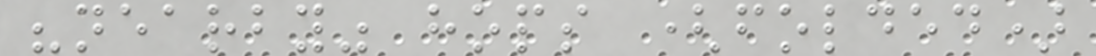"nearby" hops (folded)
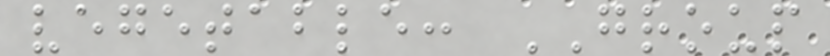vegetable: GROUP
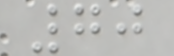70
